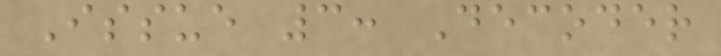Issue 3: Decoder
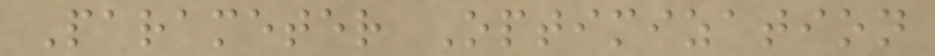Parameter Optimization
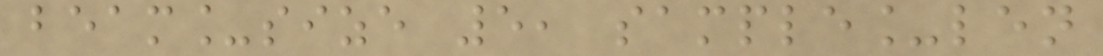beam_size 5, sample_len
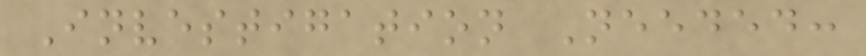Investigation Needed:
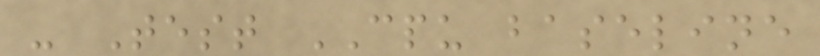- Test CPU baseline
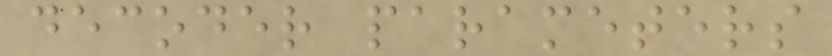decoder parameters
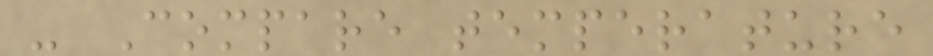- Compare temperature
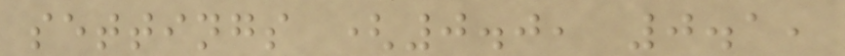settings (0.0, 0.1,
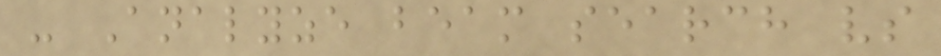- Analyze beam search vs
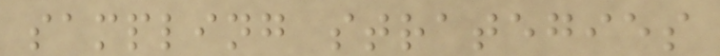sampling strategies
